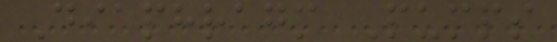Diaphragm Pumps
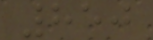850
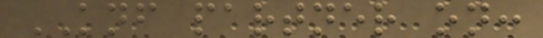KNF partner on:
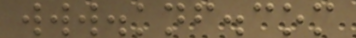www.knf.com
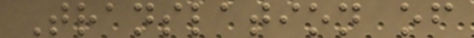Translation of
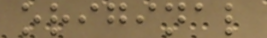original
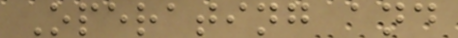Operating and
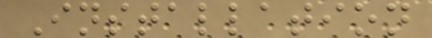Installation
